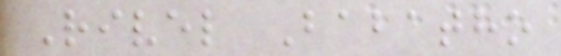Rivel Babatho
